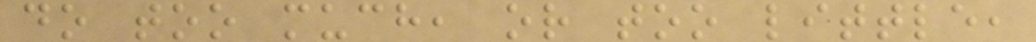do too much, or too little,
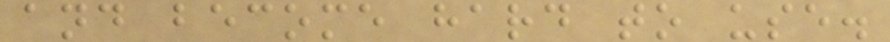and become hard to use.
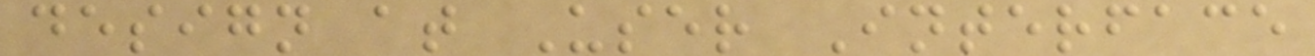design at User Interface
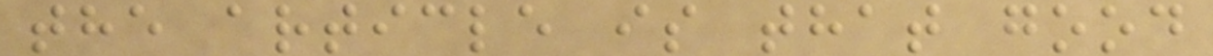the article is that good
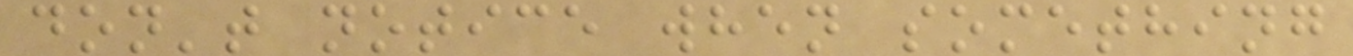don't notice when something
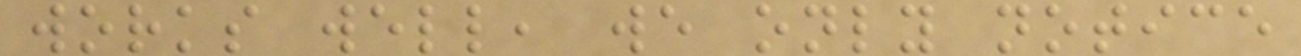works well, we only notice
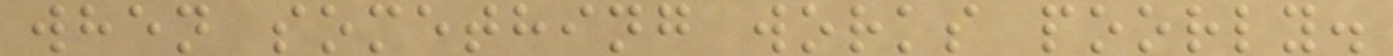when something works poorly.
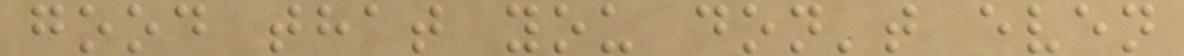good that you don't even
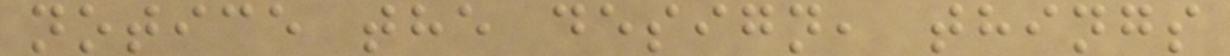notice the design, things
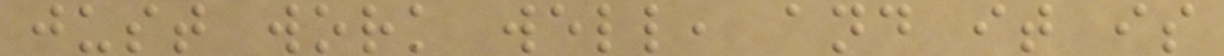just work well, and it is
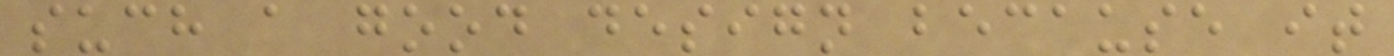such a good design because it
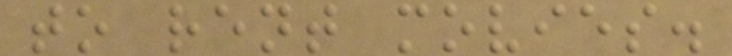to rent movies.
